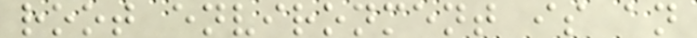root environment is an
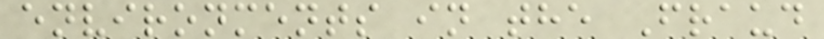environments in the Fraud
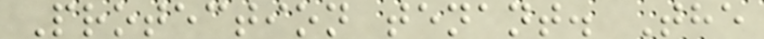Protection tenant. The
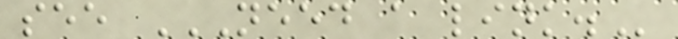see NEED A LINK.
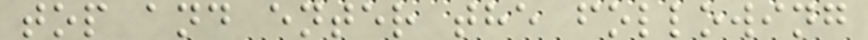top and enter the following
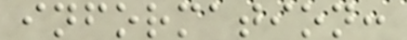information:
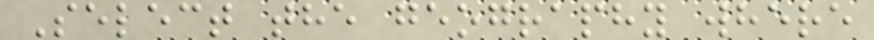Select the geography where
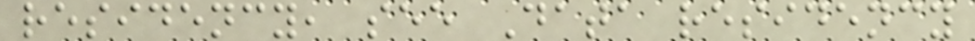residency, see Data residency
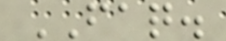FAQ.
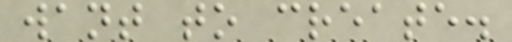want to create.
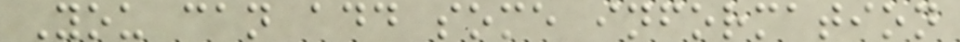You can add some information
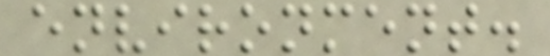environment.
